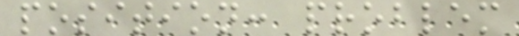position: problem
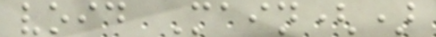void Main()
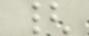{
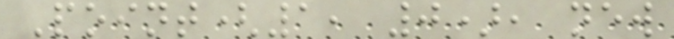Point(1, 0), new
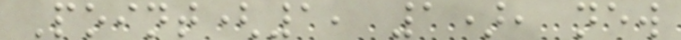Point(1, 1), new
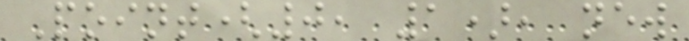Point(0, 1), new
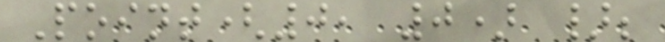Point(0, 0) };
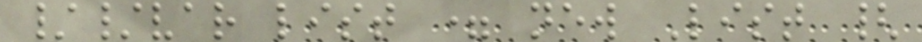//var list = new List {
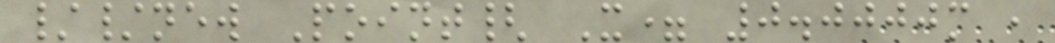//new Point{ X= 0.0000m ,
